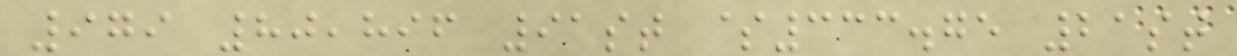979 80,896 91st $333.75 21st
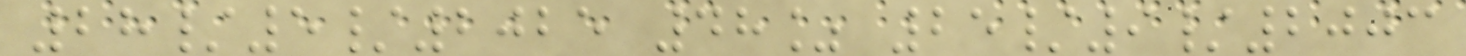28/5/2025 48% 25/9/2003
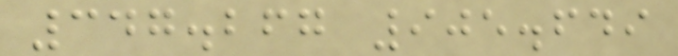347.267 905.649
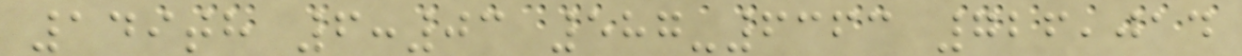149th 6:03 587-6363 726,014
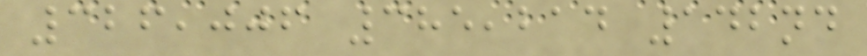326,006 385,214 142nd
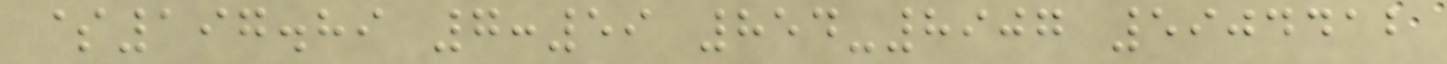$197.89 7:59 854-8907 5904412
